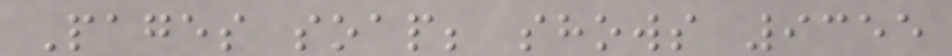Pages soap; shows 9355
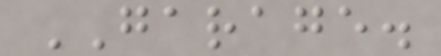GARAGE.
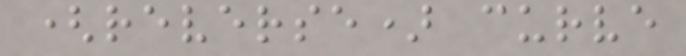(reverse) curve
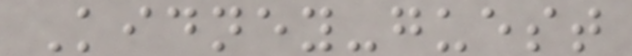Kidney-guest
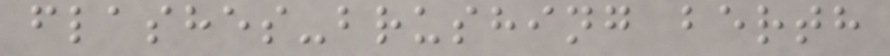flashes-brushing berth
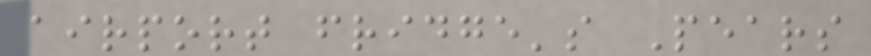airport fridge's Pears
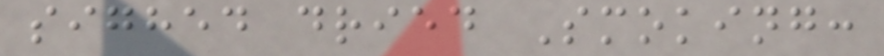sighed dried Smoking:
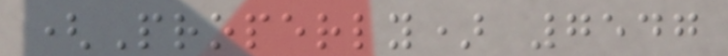(Properly) 7547
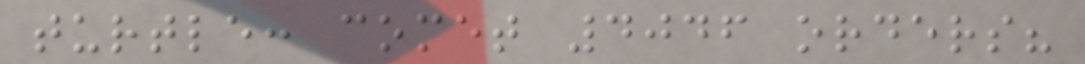turtle: comet 4046 orders?
